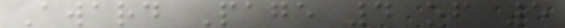Award Page 4 of 5
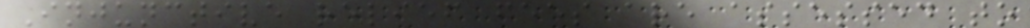Injunctive relief fees are assessed to
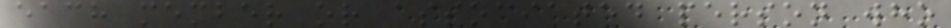each member or associated person who
